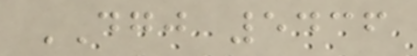DGJ 5436
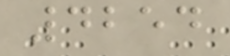4254
